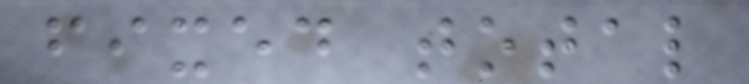fixed total
